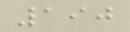190
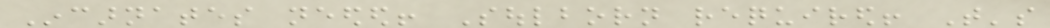Incarnates needed! Soulborn required! That's
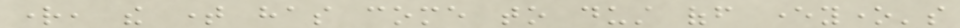right, the time has come to dust off everyone's
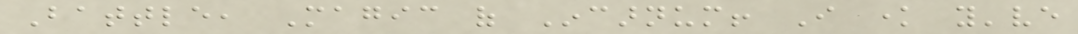Battle, Magic of Incarnum! I know you've
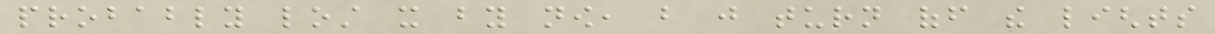probably lost it by now, but just turn off the lights
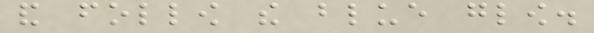and follow the blue glow.
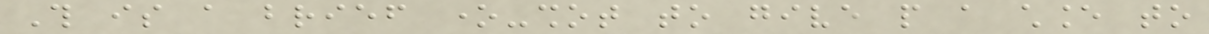This is a brief one-shot to give people a chance to
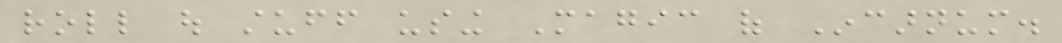roll out stuff using Magic of Incarnum.
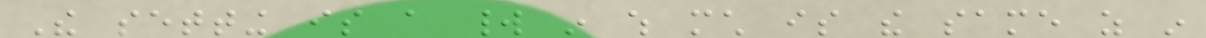The setting is a world in which much is the same as in
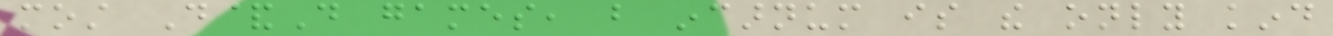most D&D games, but incarnum is the only kind
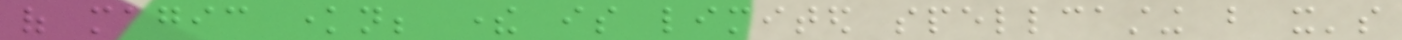of magic known; there is limited spellcasting but it's
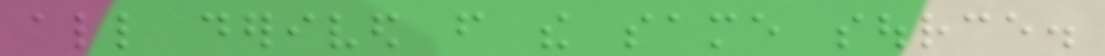all derived from the same source.
